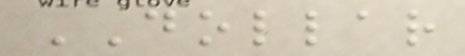DOLLAR
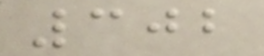302
